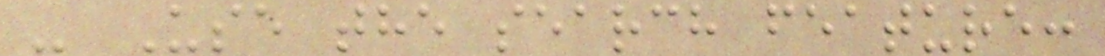- Use the search feature:
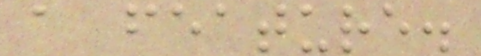a feature.
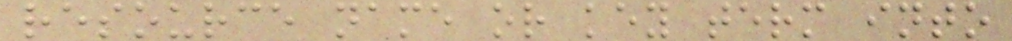resource name or key term into
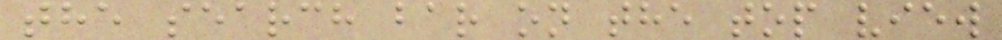the search bar on the top view
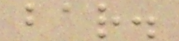bar.
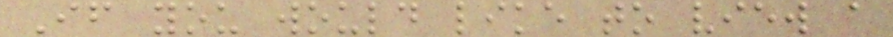If you would like to view a
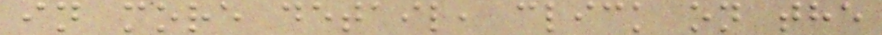in more detail, click on the
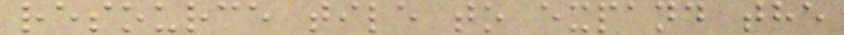resource tile to expand the
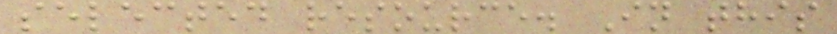selected resource. In this
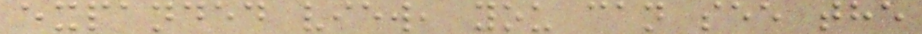expanded view, you can see the
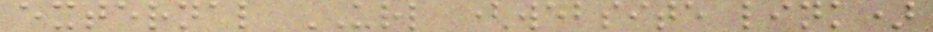external URL (website link)
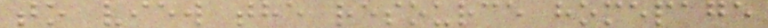to view the resource homepage
